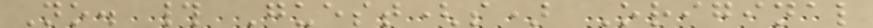No. # Guest(s) Original
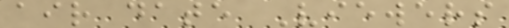air date Viewers
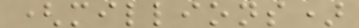(millions)
